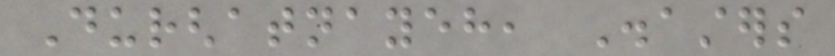Durghatnayeh, Disasters
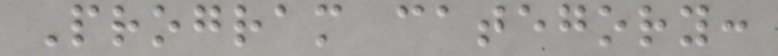Program category:
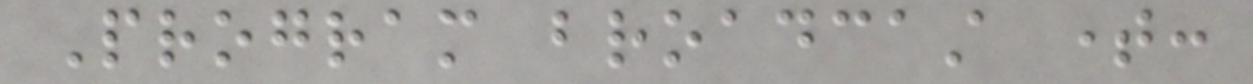Program broadcast time:
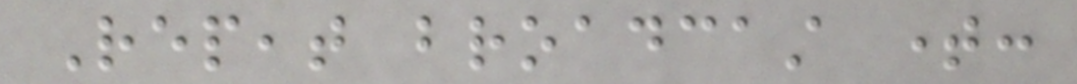Repeat broadcast time:
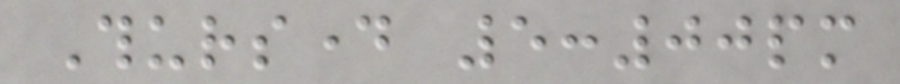Thursday 5:00pm
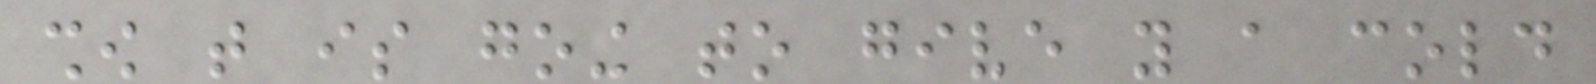show that is going to give you a cold
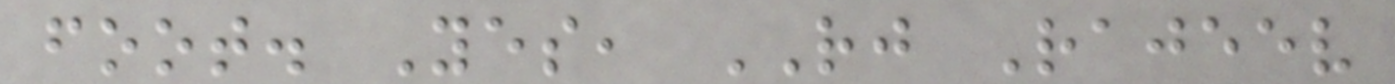foot. Yes, RJ Rajeev
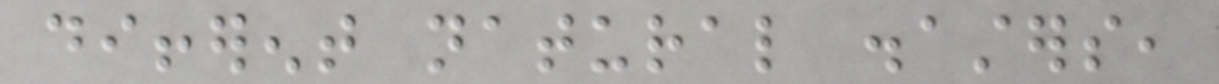different natural disasters,
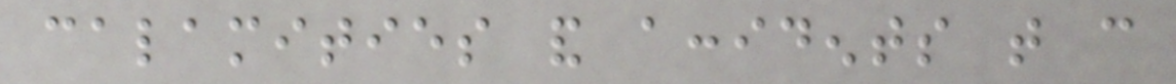calamities and accidents that can
